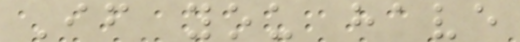If you have
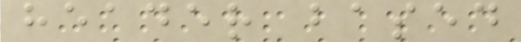header based
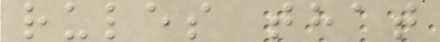rules that
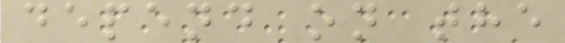depend on the
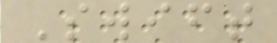Swift
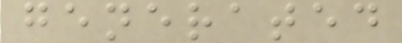generated
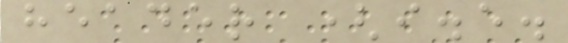header (i.e.
